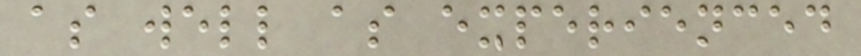as well as experienced
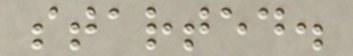started.
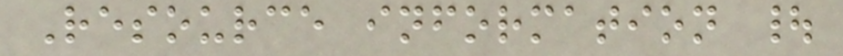Resource information |
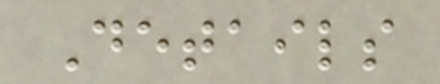Details
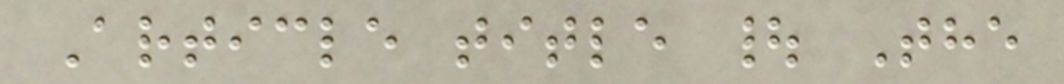Article title | The
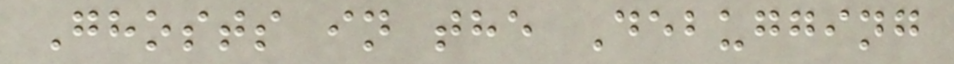Ghosts in the Debugging
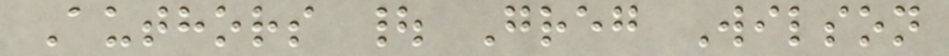Authors | Greg Wilson
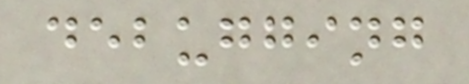debugging
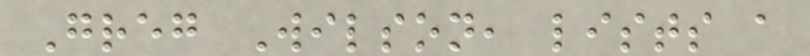Greg Wilson, lists a
